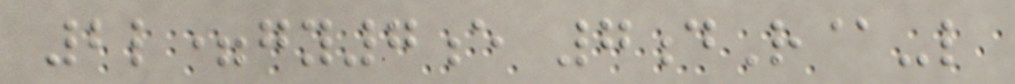2l=gy7e 7dR@-l
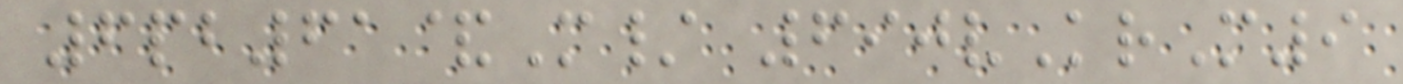6pb61&M/ 690vKrM9
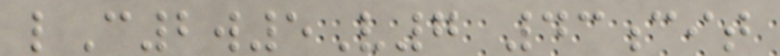lC2w5V7 43cit
